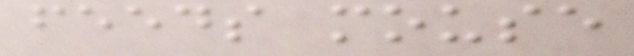feeds mouse
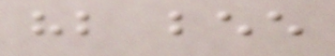hb bee
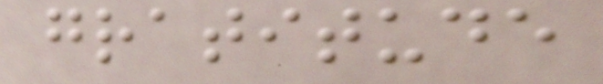gratitude
